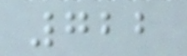722
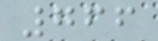766
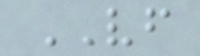VF
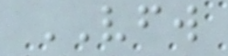VFW
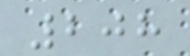208
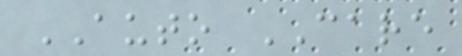AUTO CARE
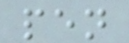pen
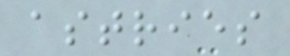astries
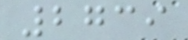2739
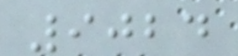9024
